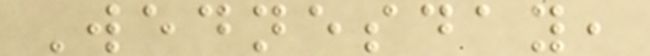Wednesday,
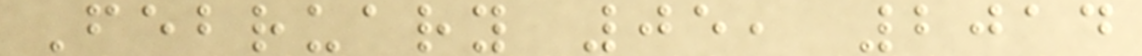February 05, 2014
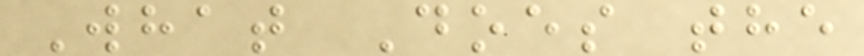What Does the
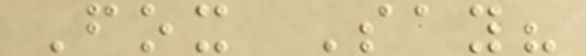Fox Say?
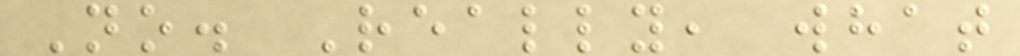No. Really, what
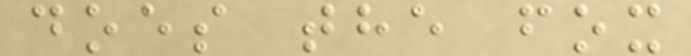does the fox
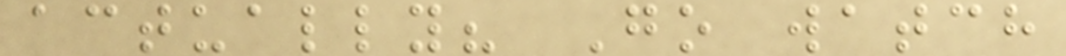actually? Go watch
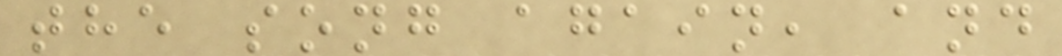the song again, and
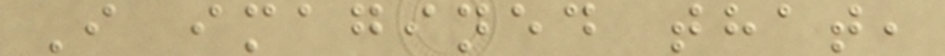I imagined that,
